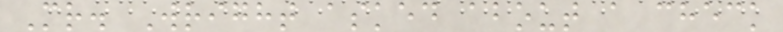Mr. Wright asked about a check
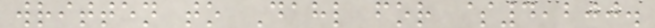written to Dahl for $4,200.
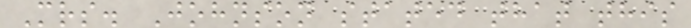Mrs. Johnson stated that this
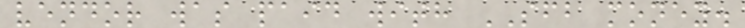vendor was paid with SFB money.
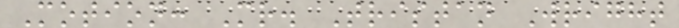Motion: Mr. Tristan Wright
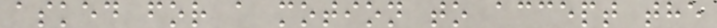asked for a motion to accept the
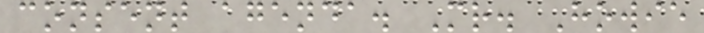consent agenda. Mr. Howie
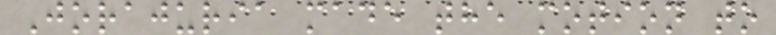Jorajuria made the motion to
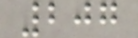207
